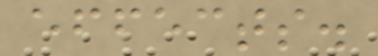effects.
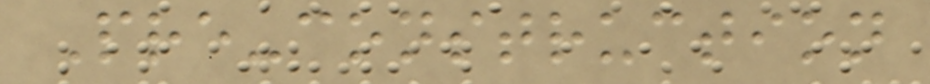Pre-construction
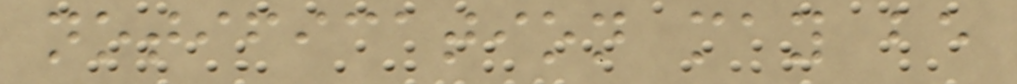notification may be
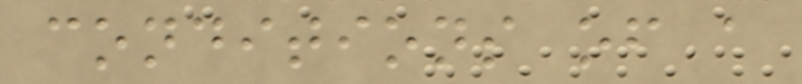conditions of a
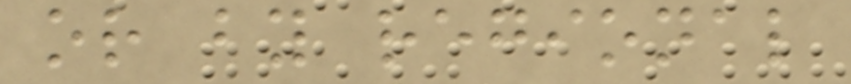or by regional
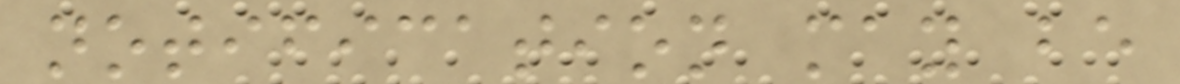notification may be
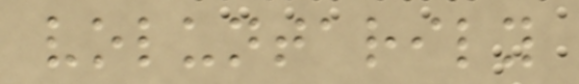voluntarily
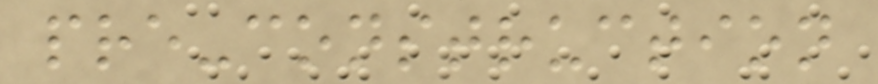pre-construction
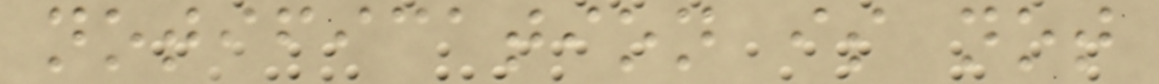notification is not
